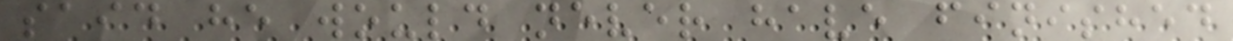said he would never have finished
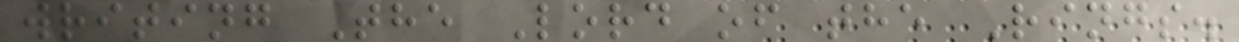writing The Lord of the Rings.
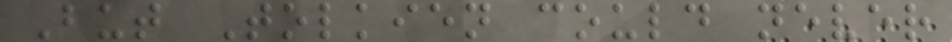But Tolkien could never
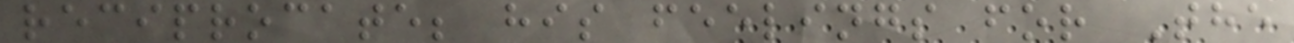reciprocate; his feelings for The
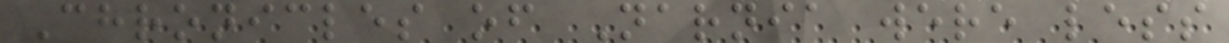Chronicles of Narnia were less
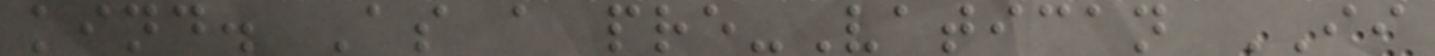kind. As a pre-Vatican II
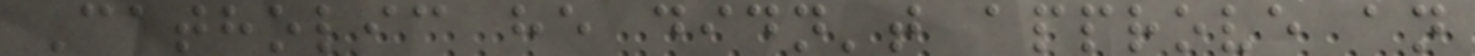Catholic he didn't approve an
